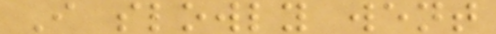I slowly went
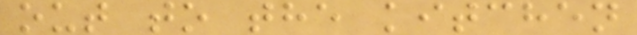out to the kitchen
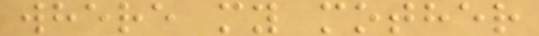where my mother
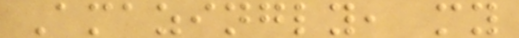Amazingly, my
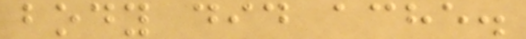body did ache.
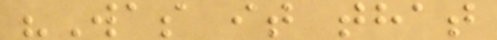"Was it that
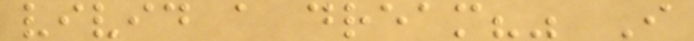vivid a dream?" I
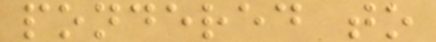pondered to
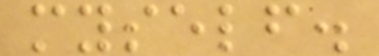myself.
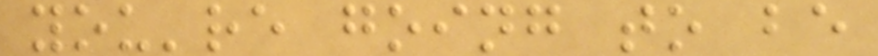you're going to be
